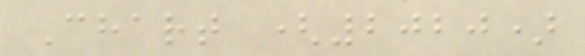Chart (2020)
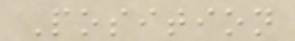Position
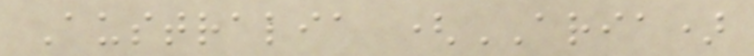Australia (ARIA)
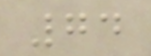74
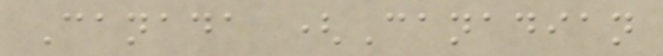Canada (Canadian
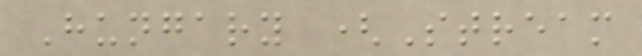Hungary (Stream
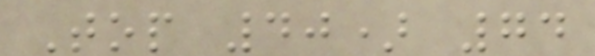Top 40) 74
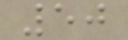50
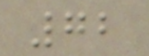72
